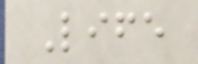Life
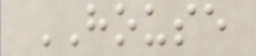HOUSE
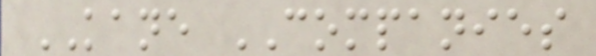KANE COMPANIES
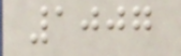1007
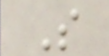S
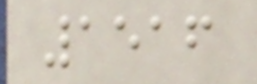1516
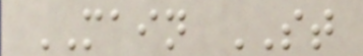MAIN ST
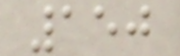150
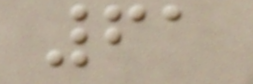61
